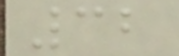32
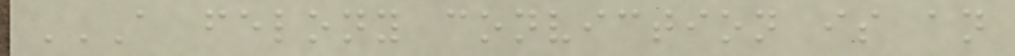A FELONY CONVICTION IS AN
